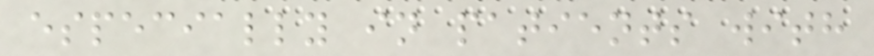especially in patients with
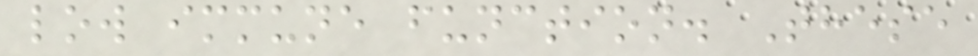low immune function. These
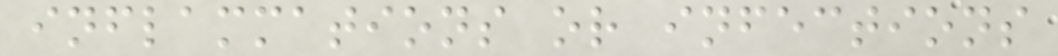inflammations or infections
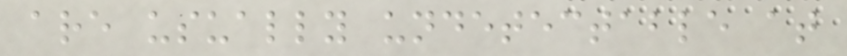are usually undetectable at
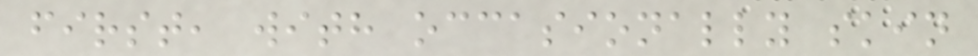first, with occasionally skin
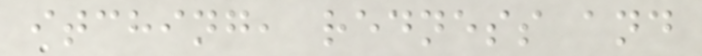itching, redness and
